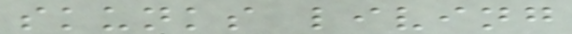skunks living
